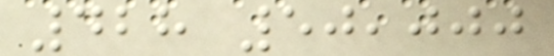428 50,000
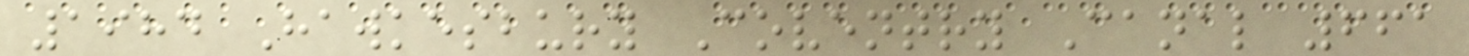1984 Hawkesbury Coventry Canal 661
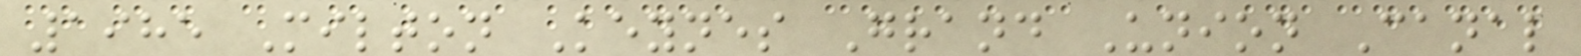1985 Milton Keynes Grand Union Canal
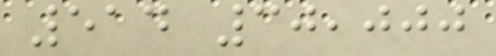514 30,000
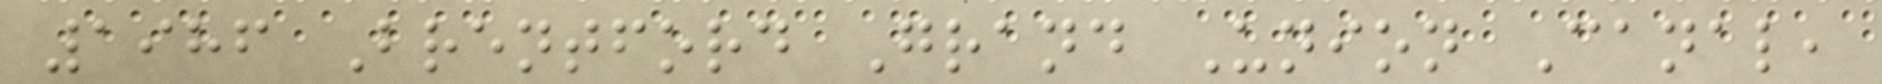1986 Brentford Grand Union Canal,
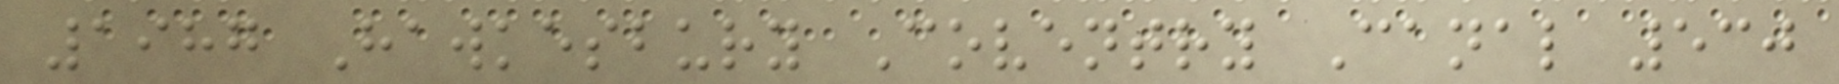1987 Hawkesbury Coventry Canal 530
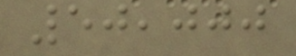50,000
